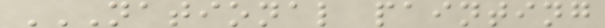NATIONAL PAINTING
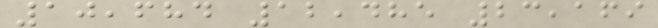10,684 12,485 23,169
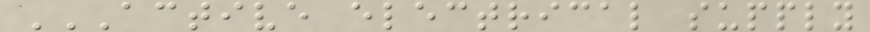ACTIVE ELECTRICAL SUPPLY
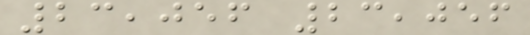23,056 23,056
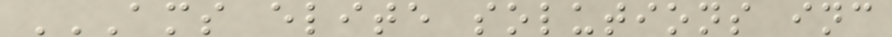AMS ELITE SOLUTIONS INC
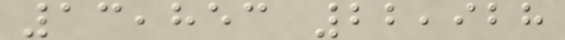13,853 22,928
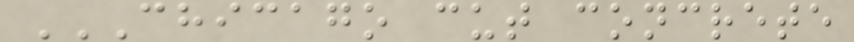CHICAGO CUT CONCRETE
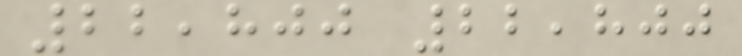22,800 22,800
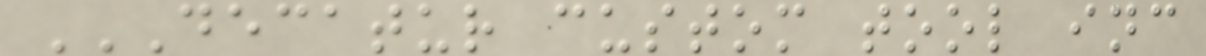DECATUR CUSTOM TOOL INC
